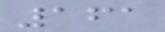161
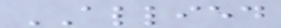ALLIED
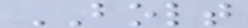BOLT
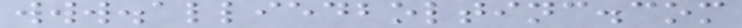www.alliedboltinc.com
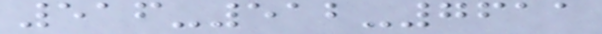516-512-7611
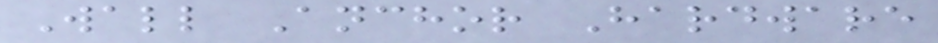Wall Anchor Hardware
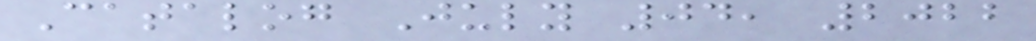Catalog July 04, 2022
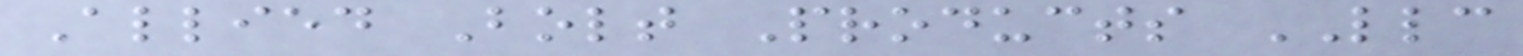Allied Bolt Products LLC
